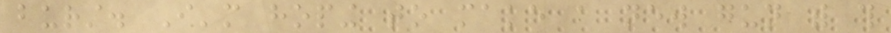burst. I'm hoping to make a new gun with this
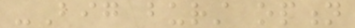-Big burst option
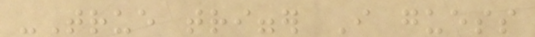-True trigger I guess
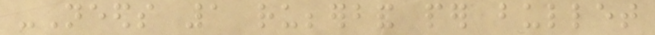-Needs 1 rubberband per bullet
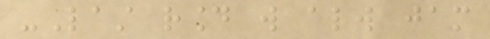-Last round will always jam
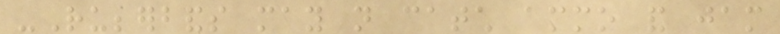-Rubberbands may not catch ammo and jam
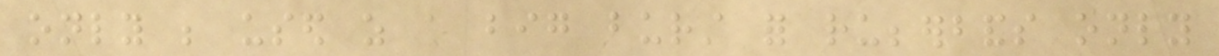only be used as a big burst for rubberbands only
